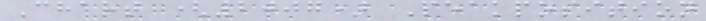Chart (2007) Peakposition
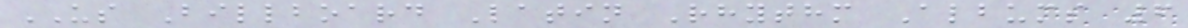US Billboard Latin Rhythm Albums 6
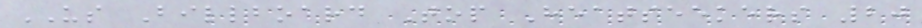US Billboard Top Heatseekers 20
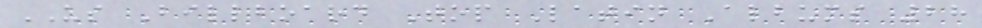US Billboard Top Latin Albums 28
